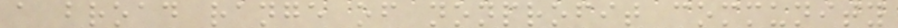a broad range of nonprofit community
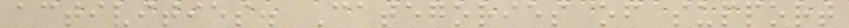activities. Categories of support
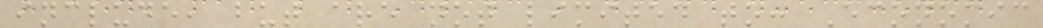include, but are not limited to: Economic
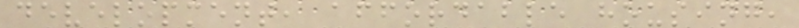development, affordable housing,
